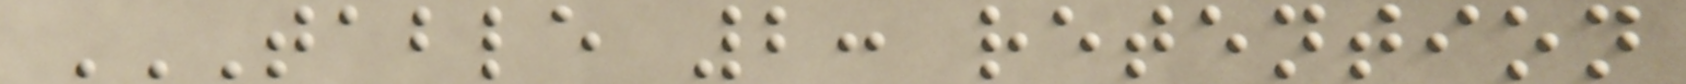TABLE 2: RETENTION
